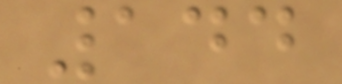144
